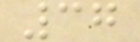37
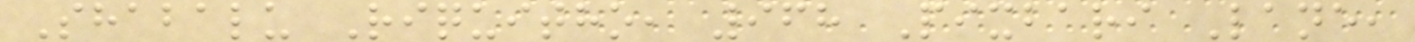Shabalu Riquitho, 968 Pixbari Lane,
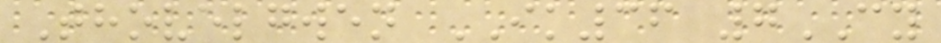Thovelgwen IK36 7CY
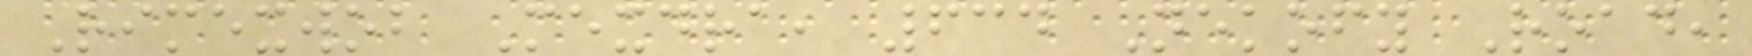Rimexwob Mexdra, 634 Nekofy Road,
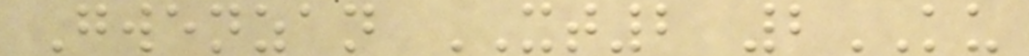Gwenzan XT2 2KU
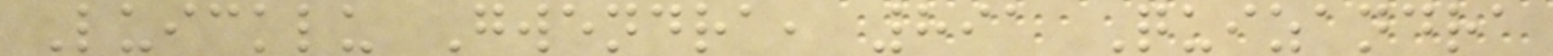Luicklu Gwendra, 891 Quizandra
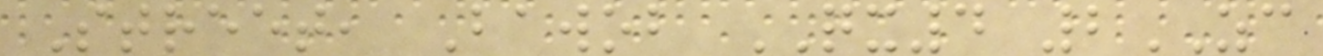Street, Bawob QX4 2ZC
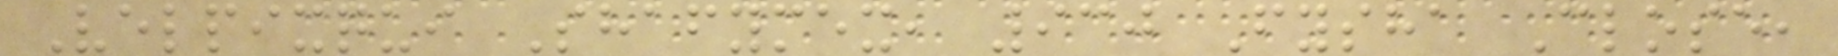Velpixqui Shafymex, 930 Fysha Close,
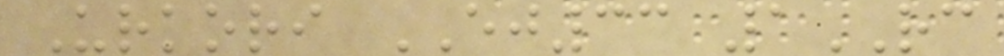Urkori EJ33 1RC
